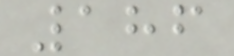186
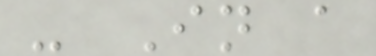- In a
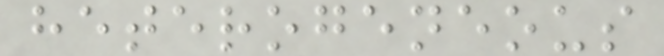heterogeneous
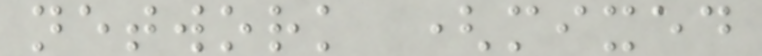network (mixed
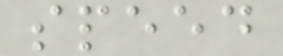speed
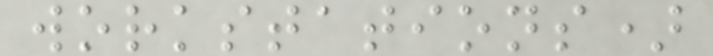workstations)
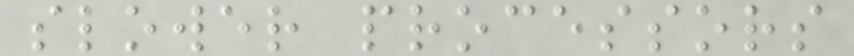slower processors
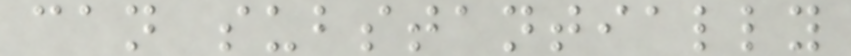can substantially
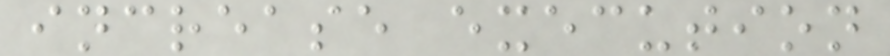increase execution
